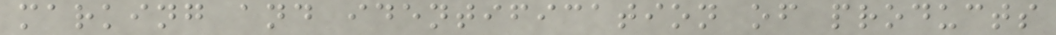marking and identification of products
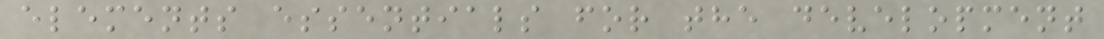elements essentials for the development
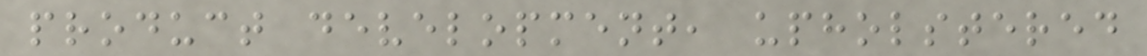product development, upholstered
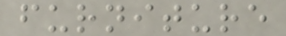furniture
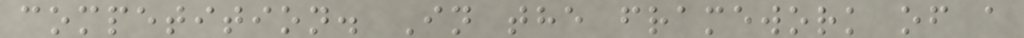competition. In the framework of a
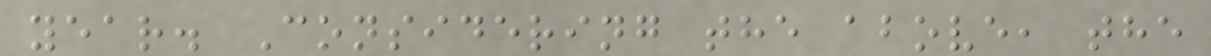year. Considering the above, the
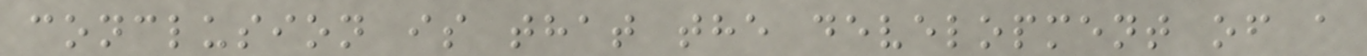conclusion is that the development of a
